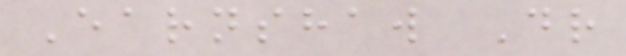Earnshaw Dr
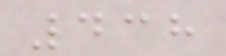438
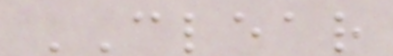CLEAR
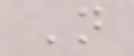N
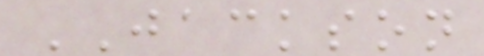JACKSON
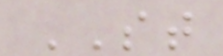ST
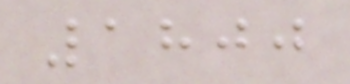1800
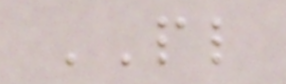PL
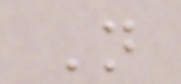N
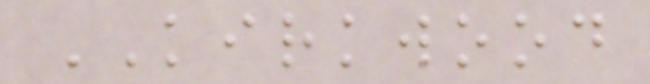KIRKWOOD
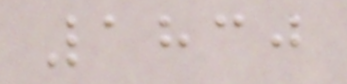1830
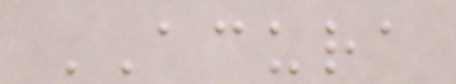ACURA
